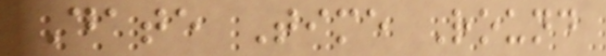Date Time Round
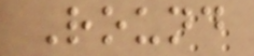Round
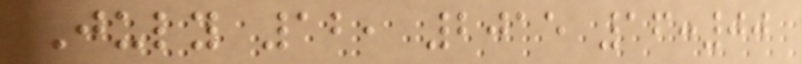July 12, 2015 16:00
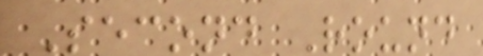Second Round
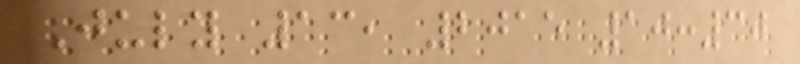July 13, 2015 10:30
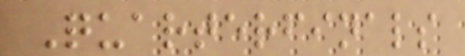Quarterfinals
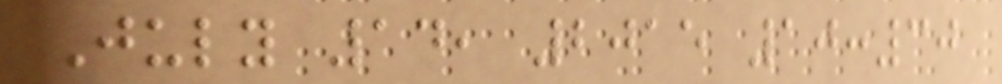July 14, 2015 10:30
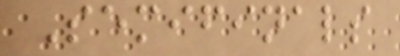Semifinals
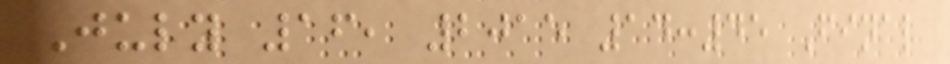July 16, 2015 14:45 Final
